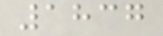1837
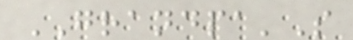GRANDPA'S
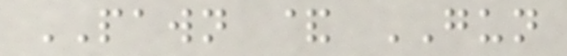PAWN & GUN
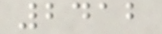2412
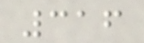316
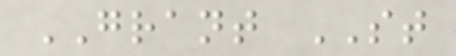GRANT ST
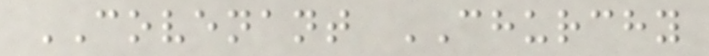COVENANT CHURCHY
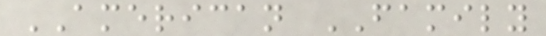AMERICAN FAMILY
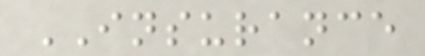INSURANCE
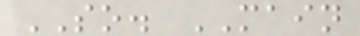SO. MAIN
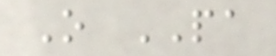O PA
